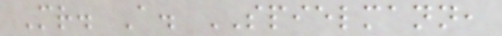Mr. A. SPIELMANN,
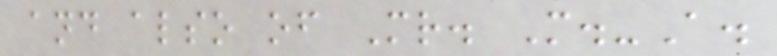and also of Mr. M.-A.
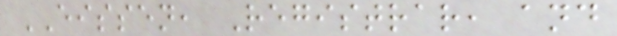EISSEN, Registrar, and
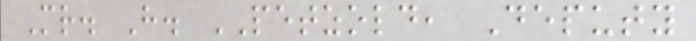Mr. H. PETZOLD, Deputy
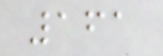161
